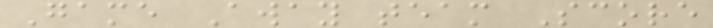Game Away team Score
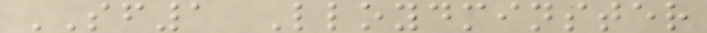SF1 Lloydminster
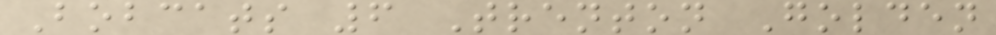Bobcats 6 Trenton Golden
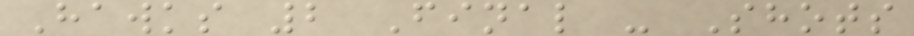Hawks 2 Final - Shots
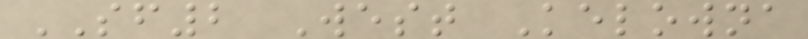SF2 West Kelowna
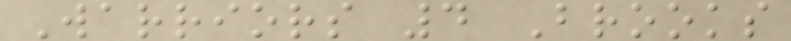Warriors 4 Brooks
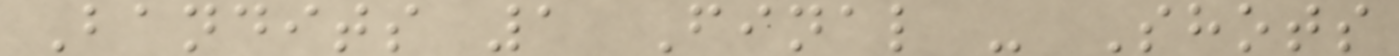Bandits 1 Final - Shots
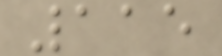115
